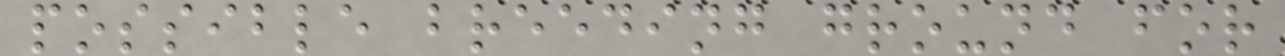possible breeding ground for
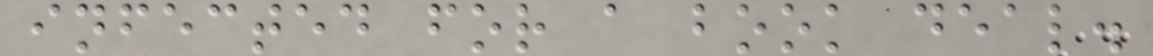infected for a book deal.
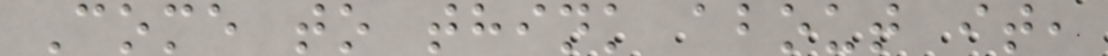Come to think about it,
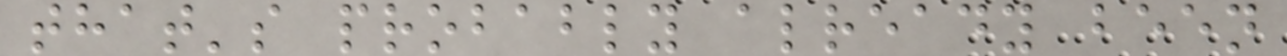that's probably already been
